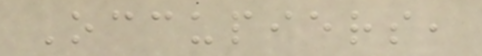Occupiers,
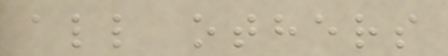all others
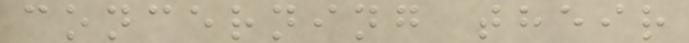concerning their
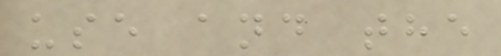use and the
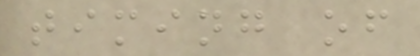timing of
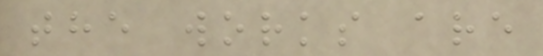the works are
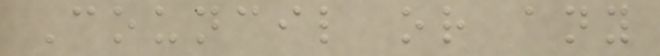Council or any
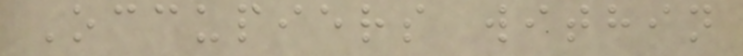Occupiers within
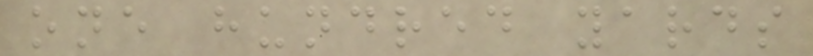one hundred yards
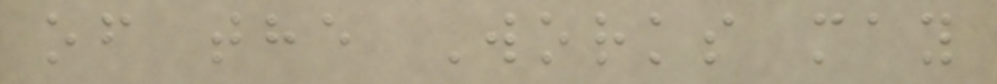of the Works may
